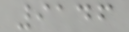9146
